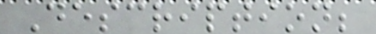Description;
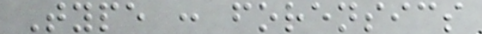Type : forensics
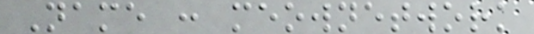Name : meownetwork
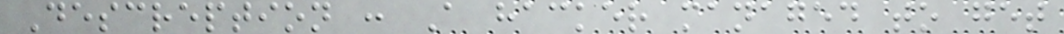Descreption : A hacker managed to get
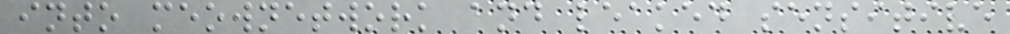into meownetwork and leaked sensitive
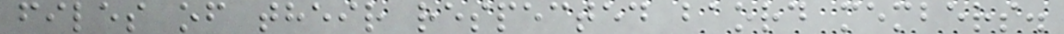files of their respected baord members.
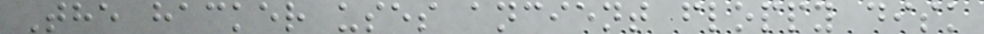The hacker uses ancient floppy disk
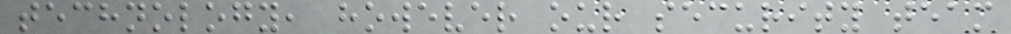technology, however our security team
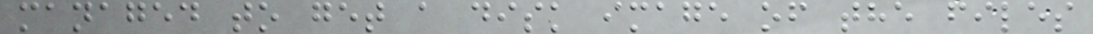managed to get a disk image of the files
